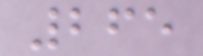265
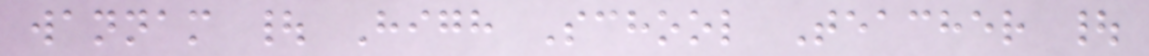wannam | High School Teacher |
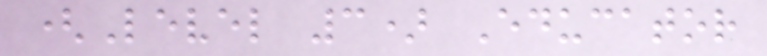(Level 3) Educator
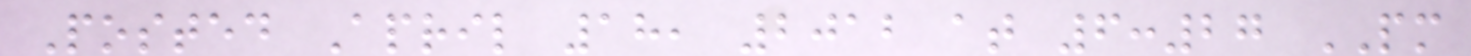Posted April 18, 2012 at 6:27 PM
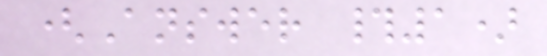(Answer #1)
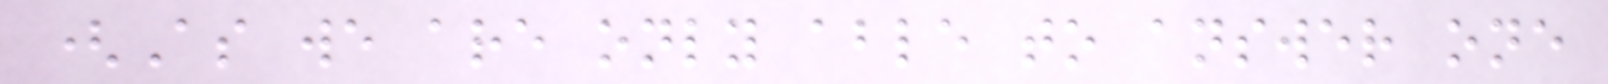(As we are only able to answer one
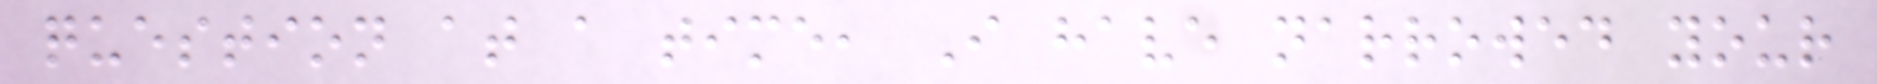question at a time, I have narrowed your
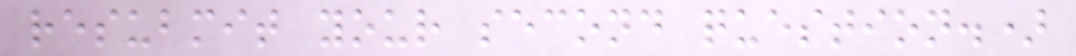resubmit your second question.)
